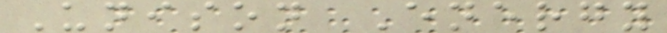Unison Energy
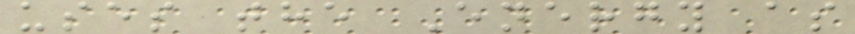uses the Energy as
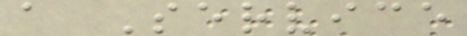a Service
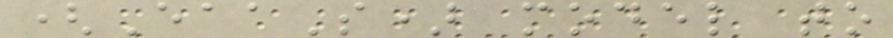(EaaS) model to
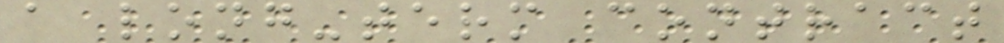a long-term contract
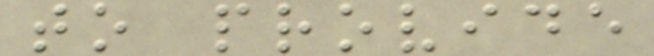to provide
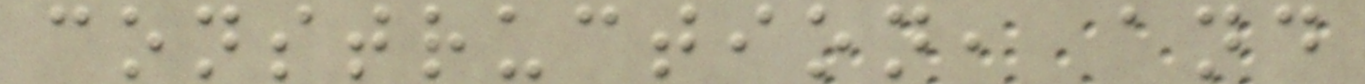construction, and
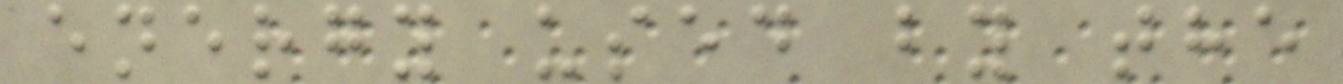energy used by the
